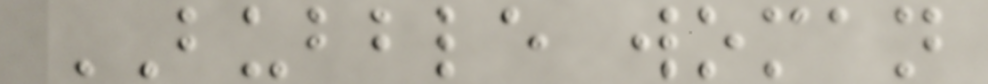BUBBLE woman
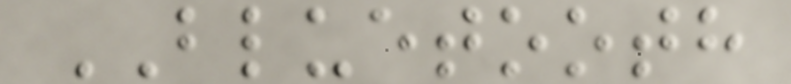BLUETOOTH
